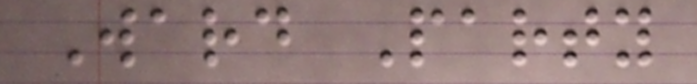Ward Party
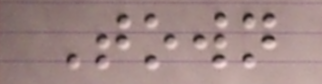Town
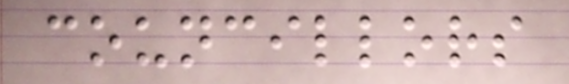councillors
